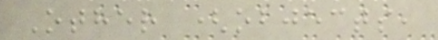Other (objects,
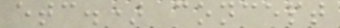etc.) concept
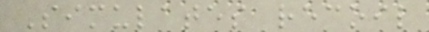Simulates recoil
